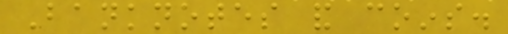Banknotes and coins.
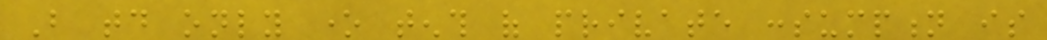But today only one tenth of private consumption is
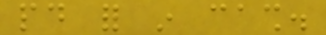paid for in cash.
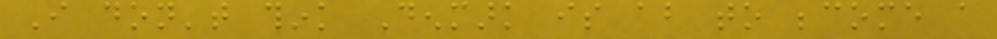I don't think Denmark is about to become a
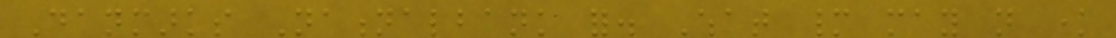Danmarks Nationalbank for. What many may not know
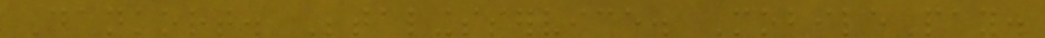Dankort. Betalingsservice. MobilePay.
